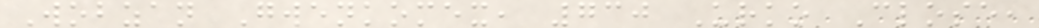Wobzan Gwenkomex, 730 Urko Close,
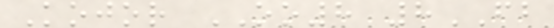Kojor OO8 8FB
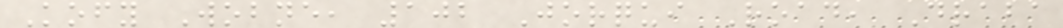Kofy Wobne, 102 Jorqui Road, Draba
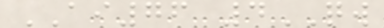AI76 4QW
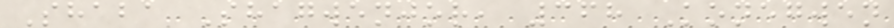Shaba Shagwenjor, 368 Konegwen
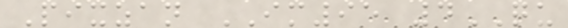Pixzan IM95 4QU
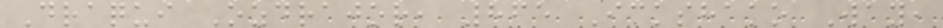Draqui Ozdrajor, 865 Ickshako Way,
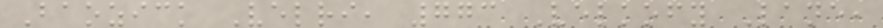Baozick Velri, 773 Velkofy Lane,
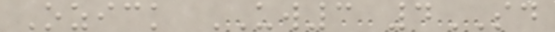Ozick UW3 4SD
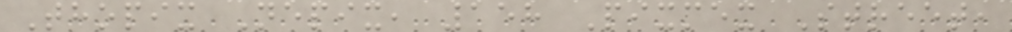Thopix Nepix, 158 Pixmex Street,
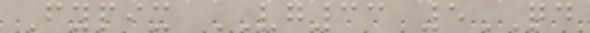Fypix VG33 5QD
